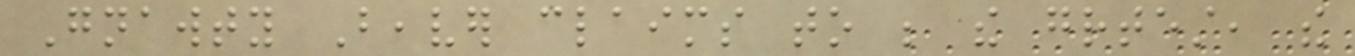Gnawty Beaver claims to be the greatest, the
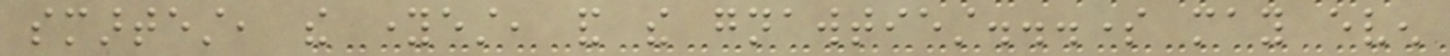smartest, the youngest, and the gnawtiest...some may even
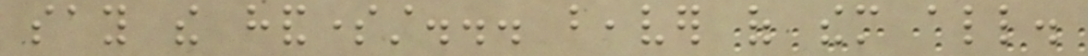say the handsomest... beaver of them all.
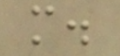more.
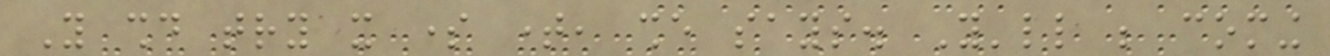You should try it some time, she says. You'll be coming
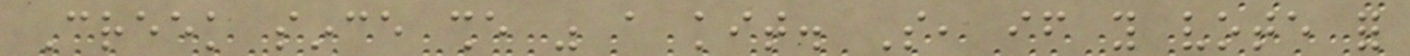Creek since she was a kit. So, if you vote for
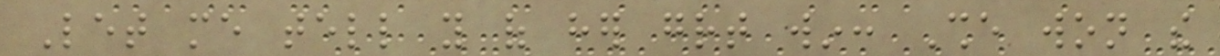Let me tell you of her great win: She won the
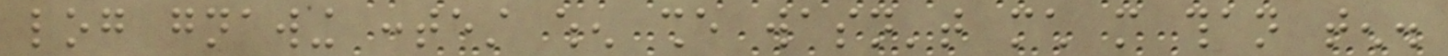log gnawing contest when she wasn't much more than ten.
